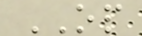OP
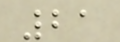21
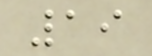19
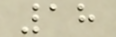18
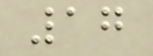17
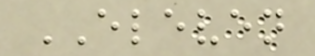ELEVEN
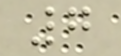7
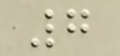7
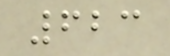623
